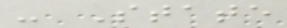- State
